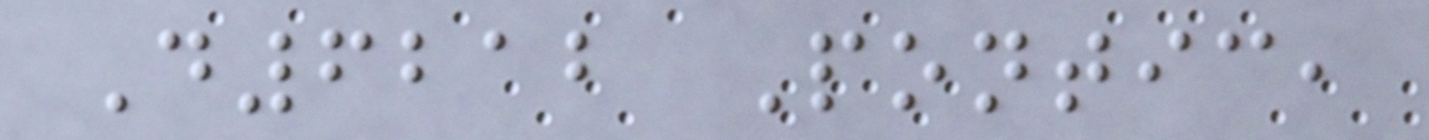D6212 Pontic,
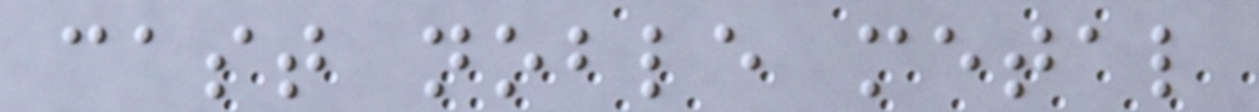cast noble metal
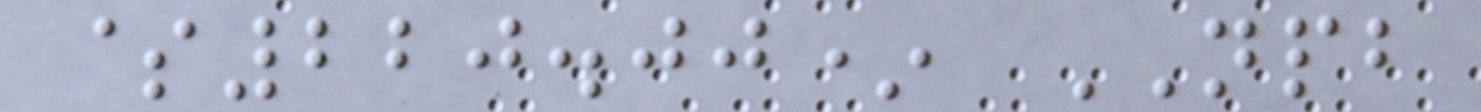$220.00* NPB
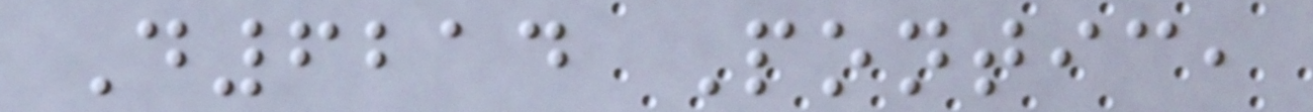D6214 Pontic,
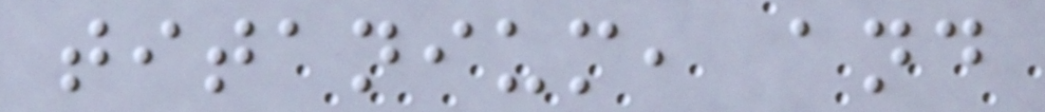titanium, and
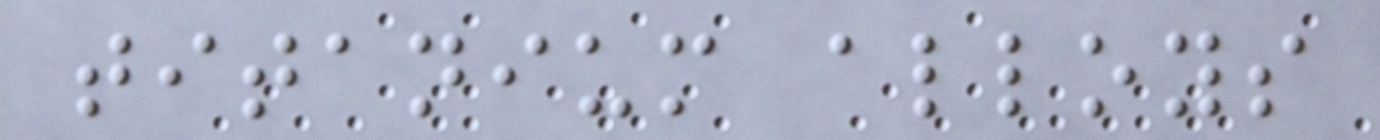titanium alloys
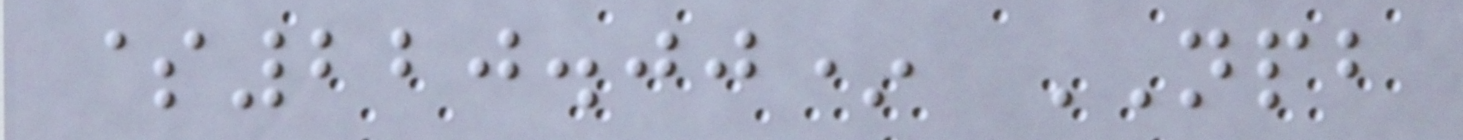$220.00* NPB
